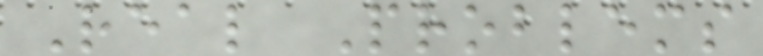Real Problems
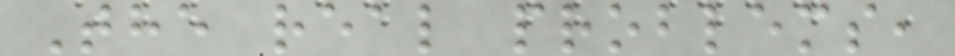The real problems,
